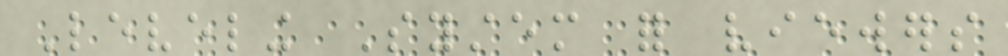Leveling System for viewers
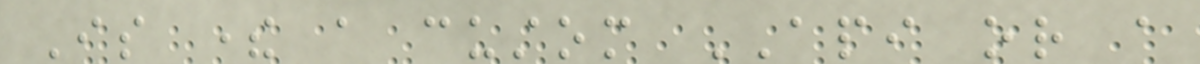Is there a custom API or a
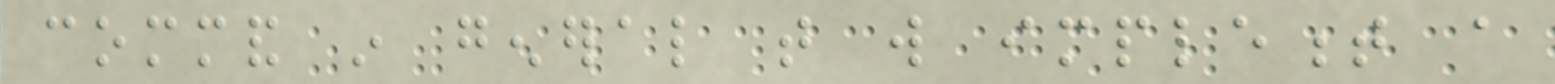command in general that will implement a
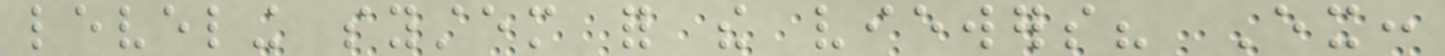leveling system for the viewers? Ex:
